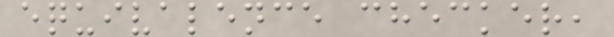equivalence checker,
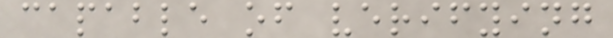capable of verifying
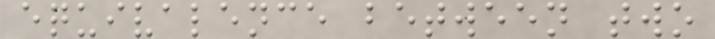equivalence between two
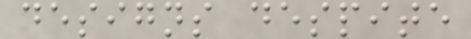designs despite
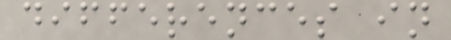differences in
